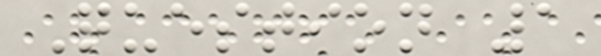Question 1
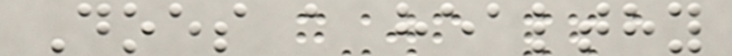Does a healthy
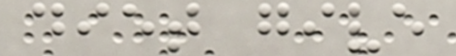diet give
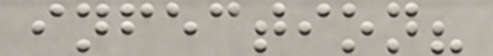infection?
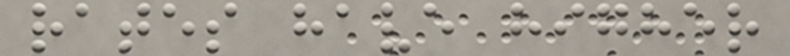rates have higher
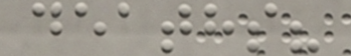deaths?
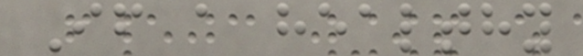If a healthy
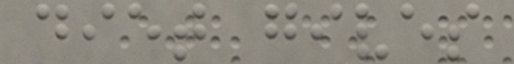diet gives
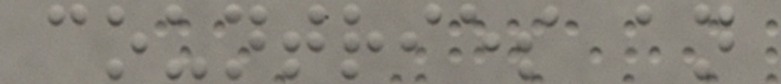countries an
